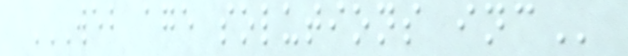WEB AGE SOLUTIONS INC
